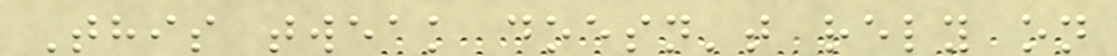This tweak doesn't rely on
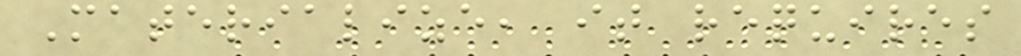Materialize, it requires
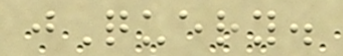jQuery.
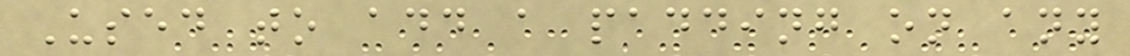Used to add a padding on any
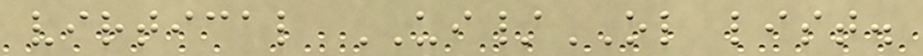virtical UI/OL list.
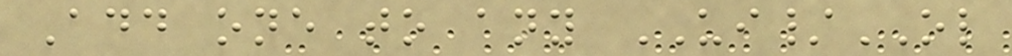Add one to any UI/OL
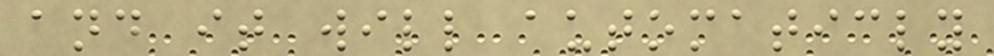and it will automaticly
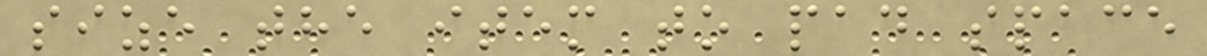size the item to pad space
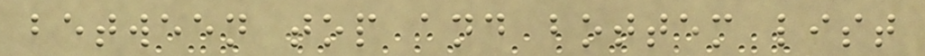between top and bottem list
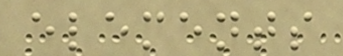elements
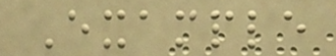Example
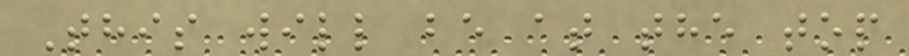This will be at the top
